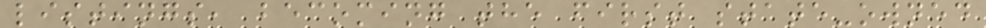listings, becoming the first state-owned
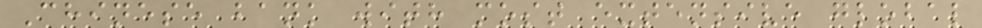Chinese bank with most extensive global
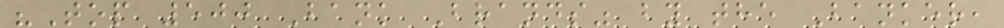"Top 500 Bank Brands" by the Banker,
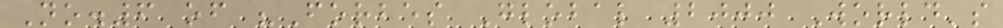No.6 of "Forbes Global 2000 World's
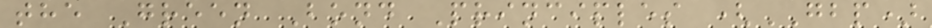the Green Bond Principles (GBP)
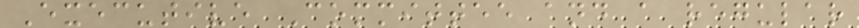Executive Committee and a regular
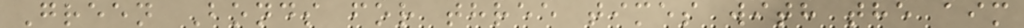Green Bonds for three times with the aim
